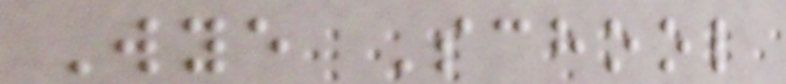Wye School
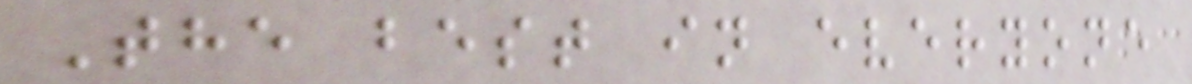The best in everyone
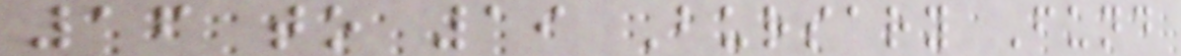16 to 19 Bursary Fund
